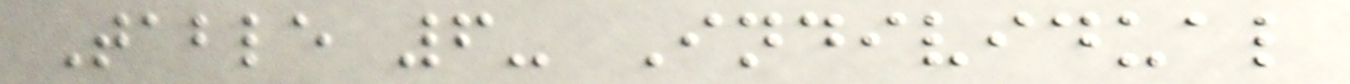Table 6- Individual
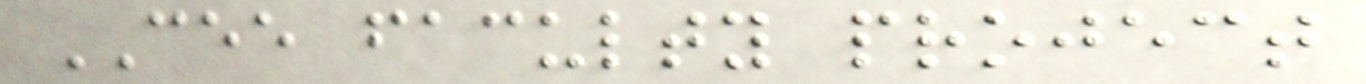CEE faculty project
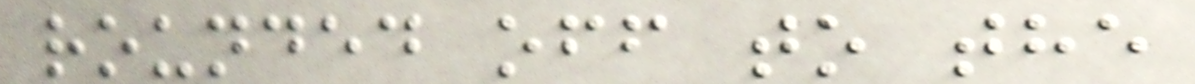rounded off to the
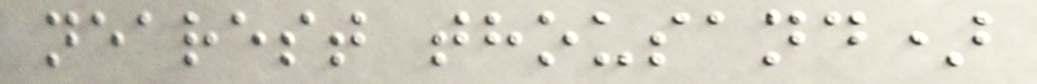nearest thousand)
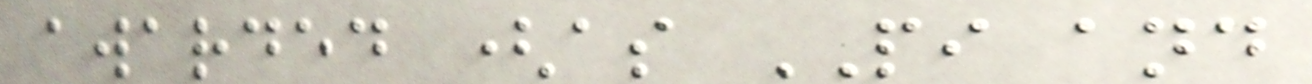awarded (as PI and
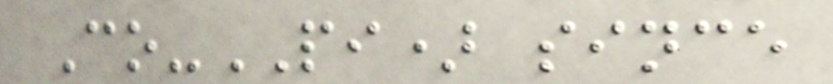Co-PI) since
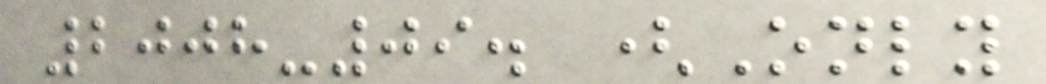2008-09. (Only
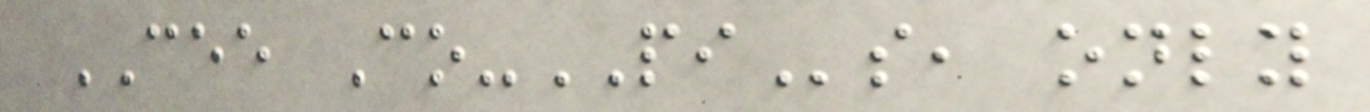CEE Co-PIs, only
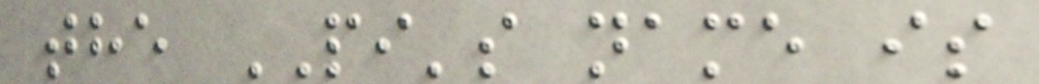the PI's name is
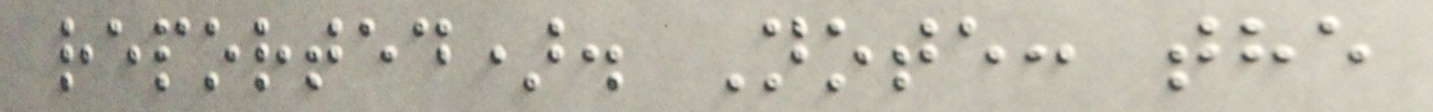reported). Note: the
